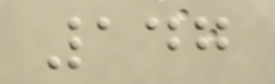147
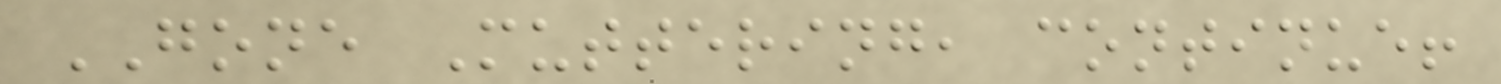GONE Muttering, continue!
